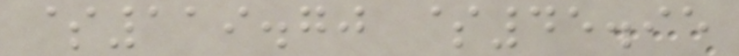$119.70 $45.95
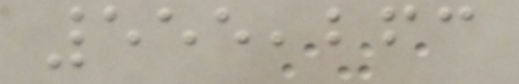555,263
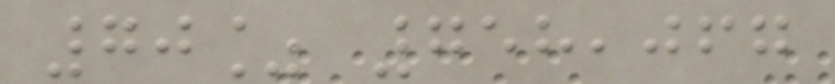70% 758,067
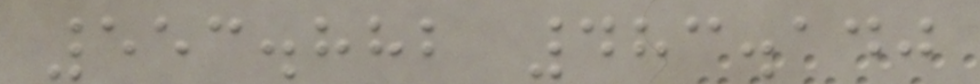553.882 483.140
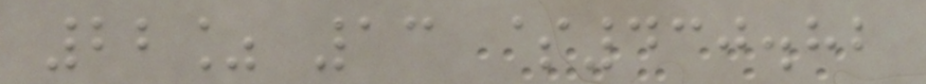22% 13 $430.82
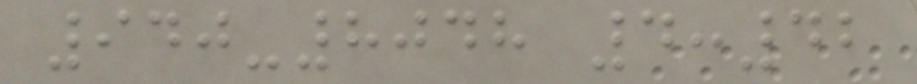940-8048 4:42
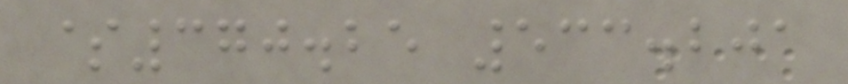$370.25 533.201
